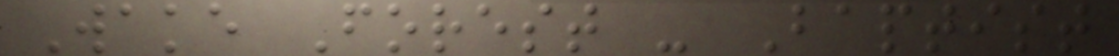Wake Forest - Baptist
